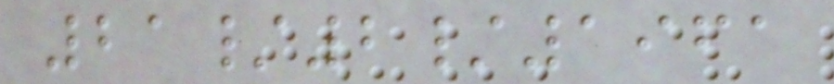21/2/1961
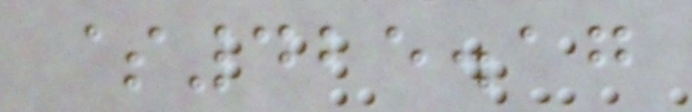$425.17
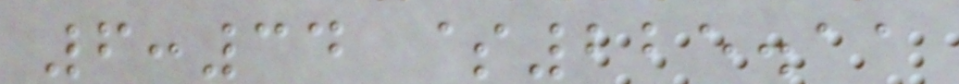6:34 $225.11
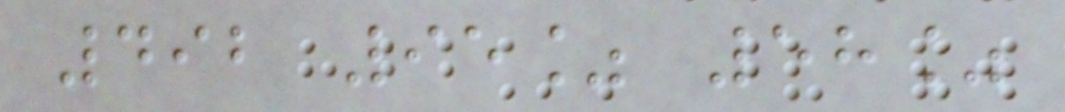492 95% 58%
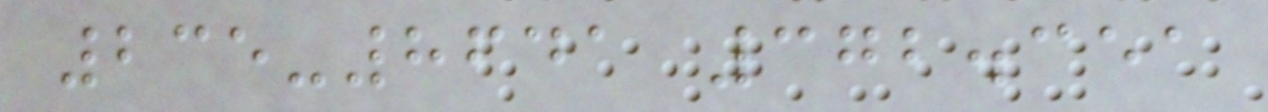235-8641 372.351
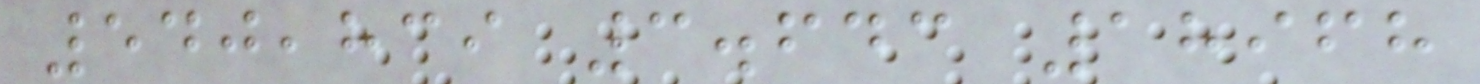540,839 3.643 18968
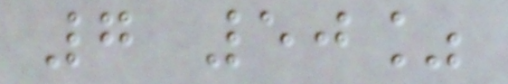7 50%
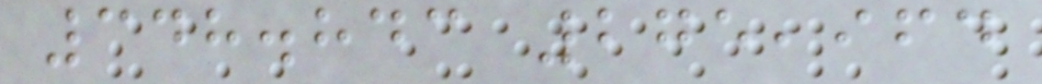348.843 275,964
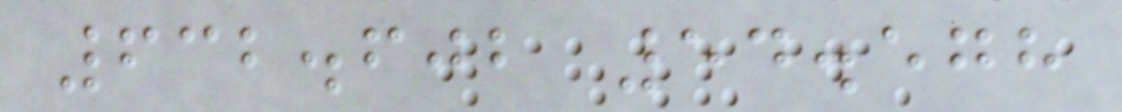632.602 54.578
